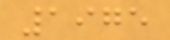1975
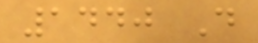1440 D
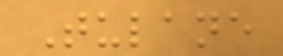Tulane
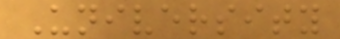University
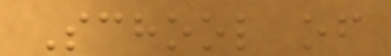School of
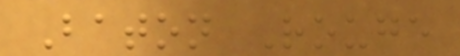Baton Rouge
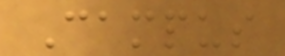Campus
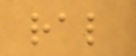ral
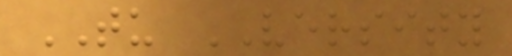TU VERSITY
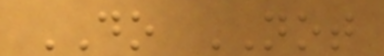DO NOT
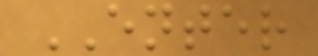ENTER
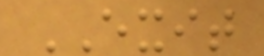EXIT
